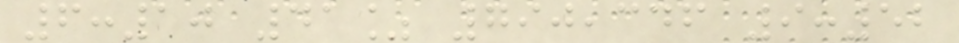6:10 41% 790,346 9:52
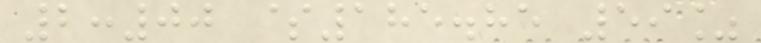2:00 $185.85 59%
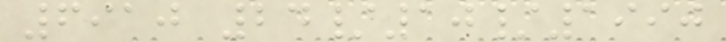6910 24/10/1990
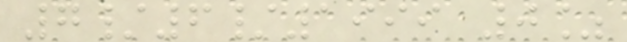7/6/1999 0%
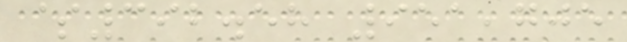$392.58 951,705
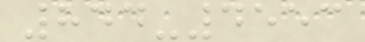844-4553
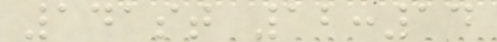141st 12:14
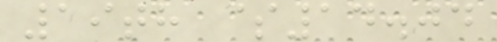19th $14.04
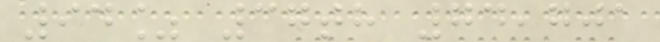94% 37th 74,701
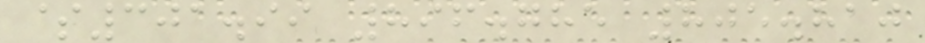$301.99 896.785 805.810
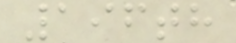196th
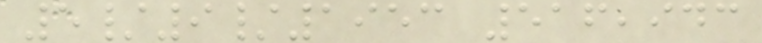5/9/1953 516,943
